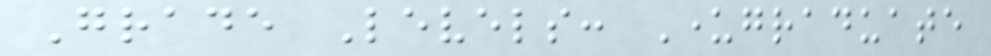Grade Levels: Undergraduate
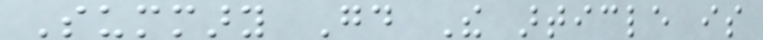Summary Good The article is
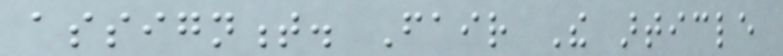assignment. Fair The article
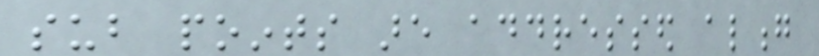sub points are addressed along
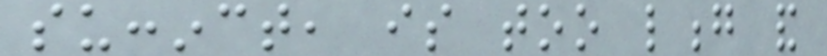succinct, is too long and
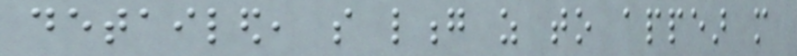detailed, so long as to appear more
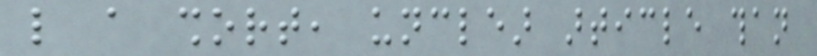like a short, unclear article than
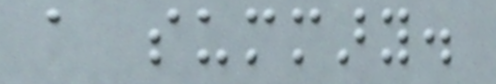a summary.
